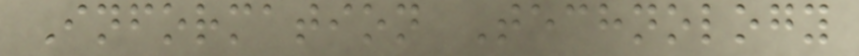Information Technology
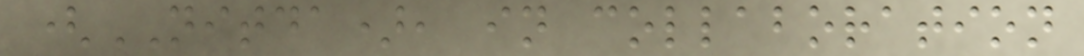(NITDA), in collaboration
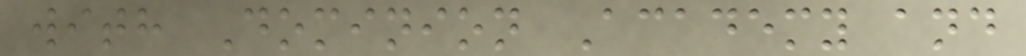with Dominion Academy and
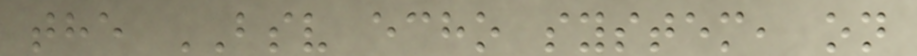the BSV echo system, on
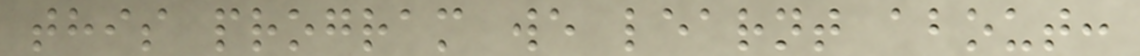this program we learnt about:
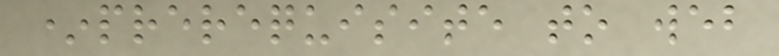*prerequisite to web
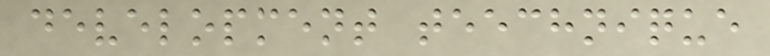development teechnique
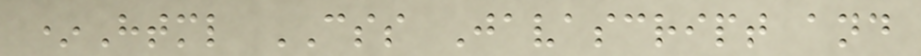*Html CSS Javascript and
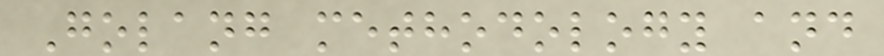Golang methodology and
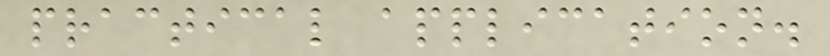practical application.
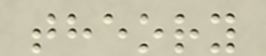theory
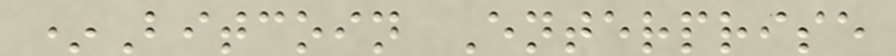*Bitcoin Enterprise
